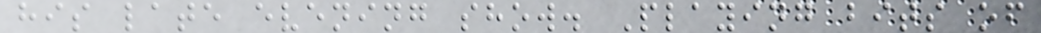his late evening show. Playing bits of
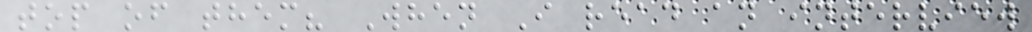top of them? When I read an interview
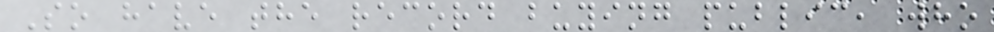So have the record buying public, who
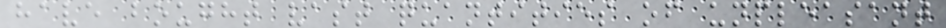have bought vast quantities of unpleasant
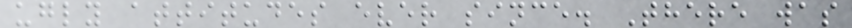ugly attitudes ever since. There was
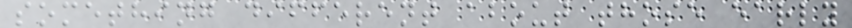something different about those early
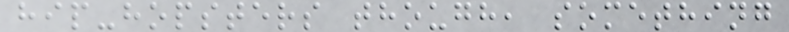hip-hopsters though, something
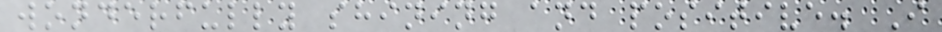wonderfully shining and positive. I
